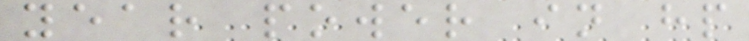year power in hp
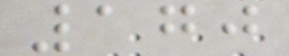170
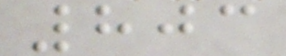803
